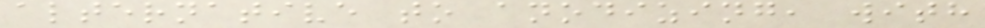alternative to anodizing, with
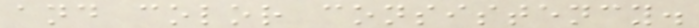and color consistency.
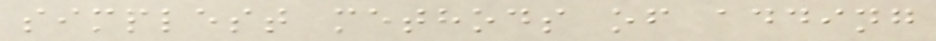simplest methods of adding
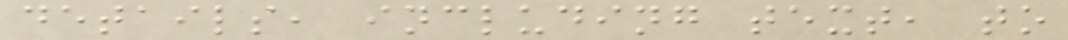details, including text, to
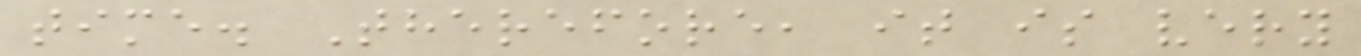time. Therefore, it is very
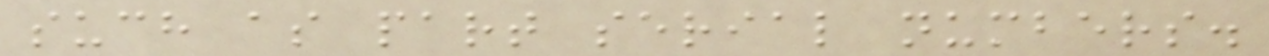such as part serial numbers.
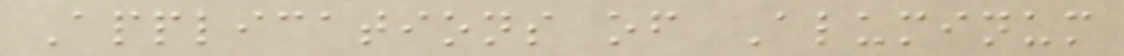Applications of Aluminum
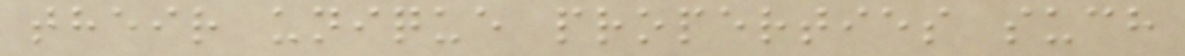their unique properties such
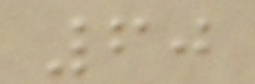60
